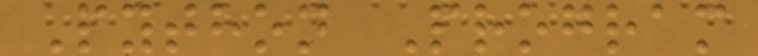Python Program
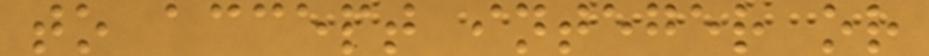to accept integer or
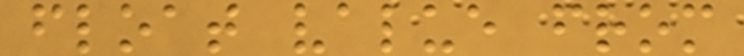float value from
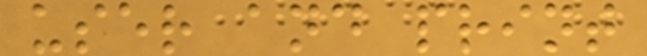user and print
